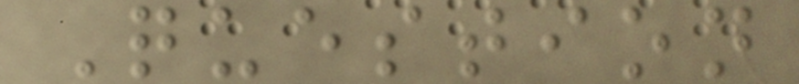Question
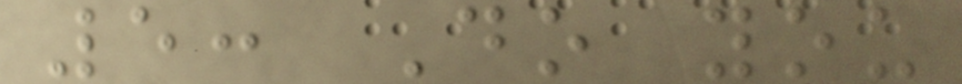5: Do you
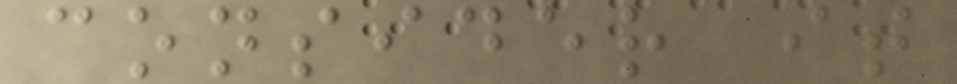consider it
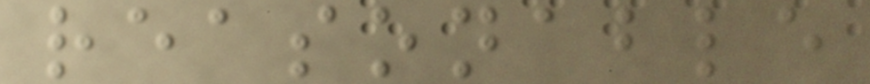reasonable
